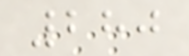280
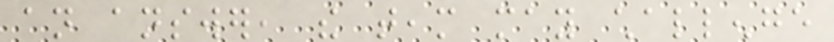an answer, the team may challenge
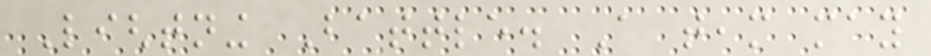Lightning Battle. A team may
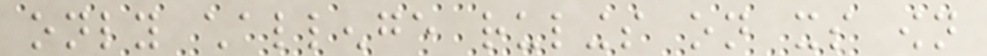only challenge rulings on its own
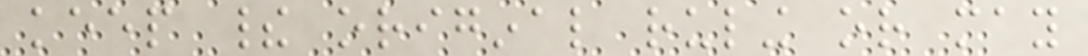keep their original ruling or may
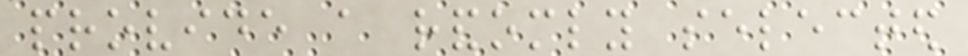provide a randomly selected
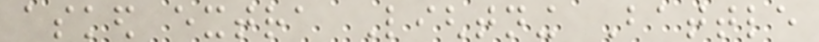asked extra Lightning Battle
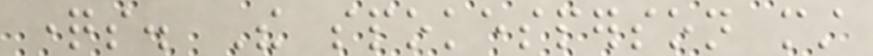questions. The spokesperson must
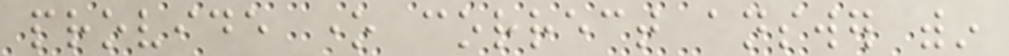provide one correct answer within
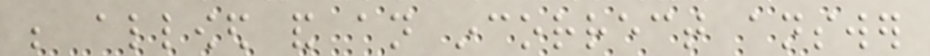be allowed and an incorrect answer
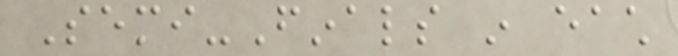Semi-Finals in each
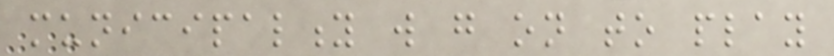municipality will go on to play
